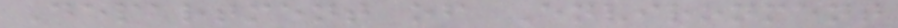Department of Environment
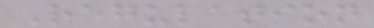Regulation
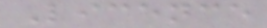Licence
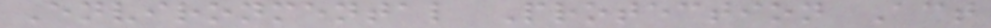Environmental Protection Act
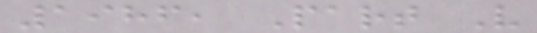1986, Part V
